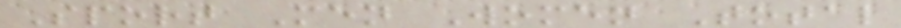Sport Men Women Total
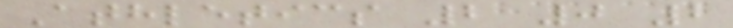Athletics 2 0 2
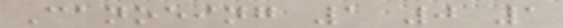Canoeing 1 0 1
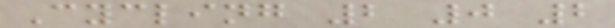Cycling 2 0 2
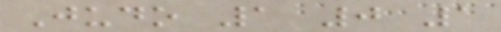Judo 1 0 1
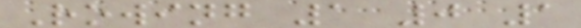Rowing 1 0 1
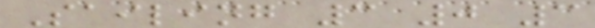Sailing 3 0 3
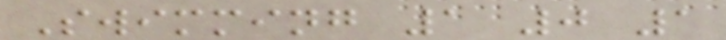Swimming 1 0 1
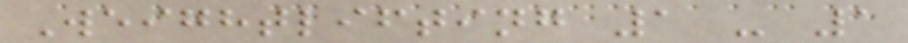Weightlifting 1 - 1
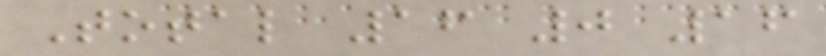Total 16 0 16
